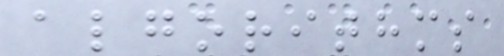algorithms
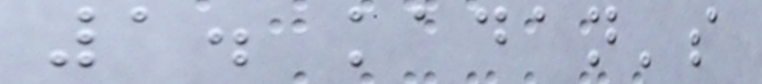1. kadan's
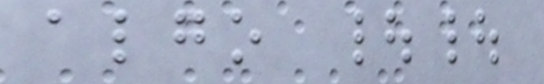algo ||
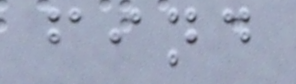find
